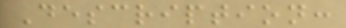Description:
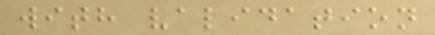with validation
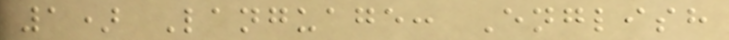1) Language: English
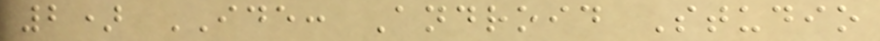2) IDE: Android Studio
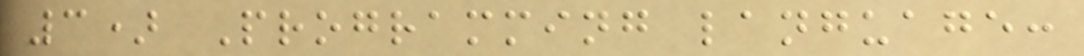3) Programming language:
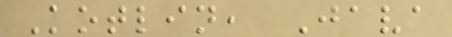Kotlin, Java
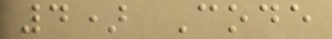4) Code
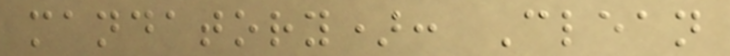mandatory): Clean
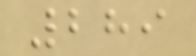289
